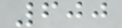600
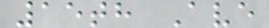15th Ave
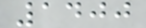1400
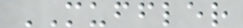MUFFLER
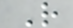R
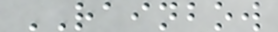RAINBOW
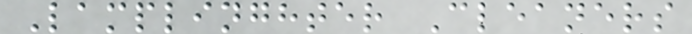Lamplinghter Cleaners
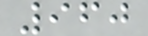960
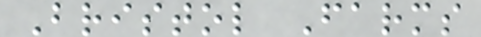Bristol Farms
